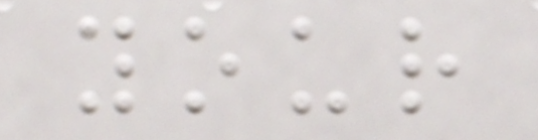your
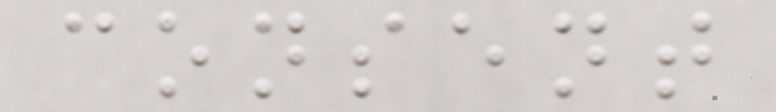consent
